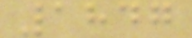1847
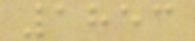1853
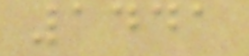1441
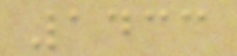1433
